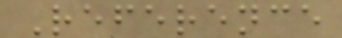Reference
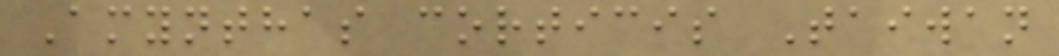Amynthas corticis Taiwan
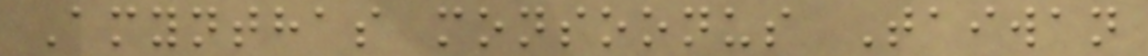Amynthas monsoonus Taiwan
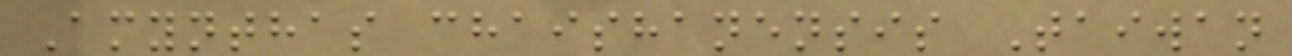Amynthas chaishanensis Taiwan
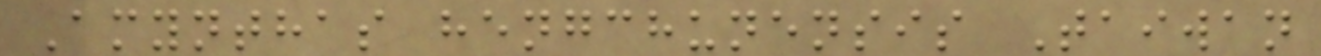Amynthas hengchunensis Taiwan
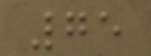75
